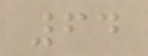64
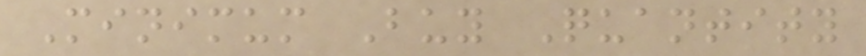Minimum Buy Quantity
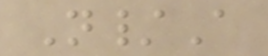N/A
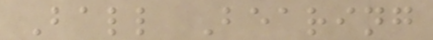Ball Bearing
